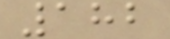182
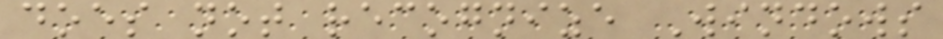does not recognize Windows
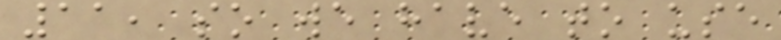11, so we have to use
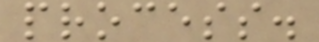process.
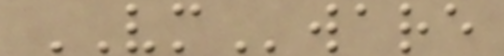VMware
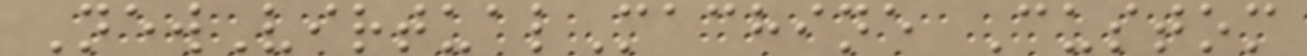NewVirtualMachine Custom
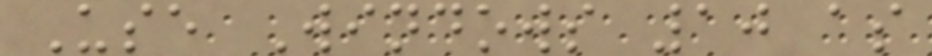Use Windows 10 as
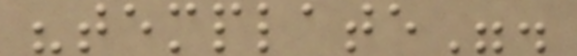"template".
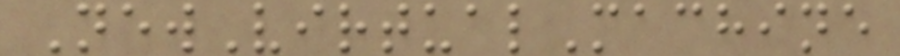NewVirtualMachine
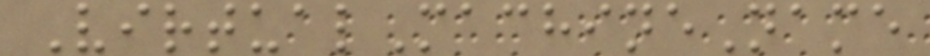VirtualMachineName
